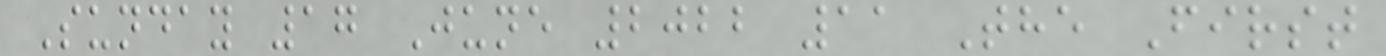Sunday 17 June 2022 11 The First
